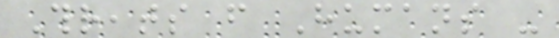Threats from Humans -
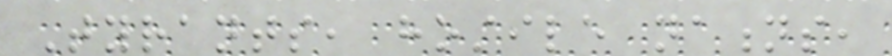Tyrants, hostile nations,
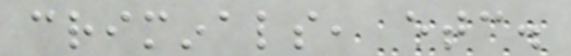criminals, etc.
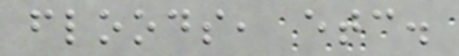floods, etc.
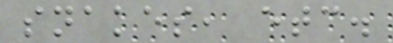snakes, etc.
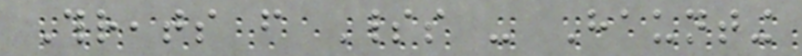Threats from Spirits - Haunting
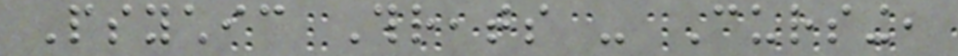Psychic Threats - Cursing,
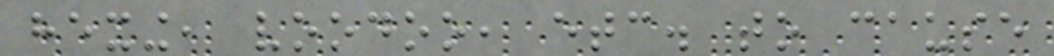hexing, voodoo, etc. to cause
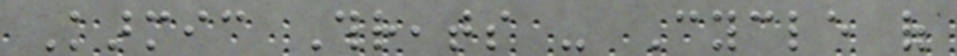Karmic Threats - Cycle of
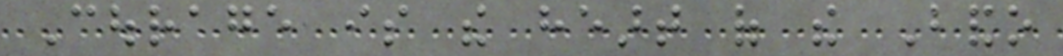Courage is the heart of the Bando
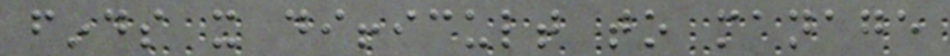finds it difficult to manage
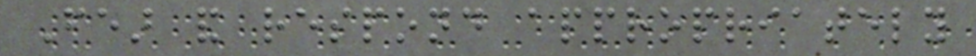Fear and respond appropriately
